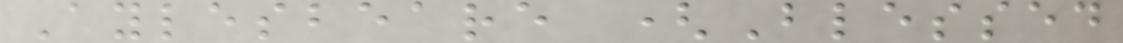Aylesbeare (Blessed
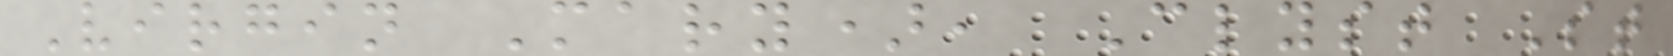Virgin Mary), Clyst St
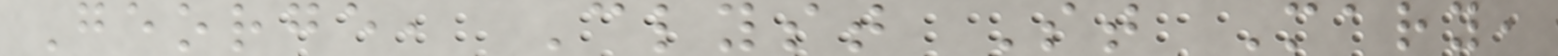George, Clyst St Mary,
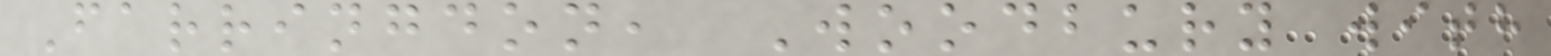Farringdon, Woodbury with
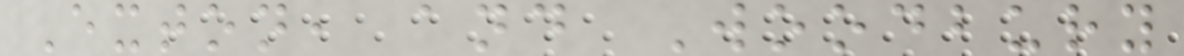Exton, and Woodbury
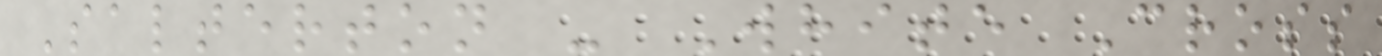Salterton - White Cross
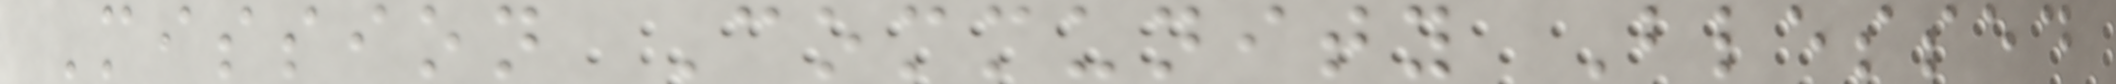Mission Community Blessed
